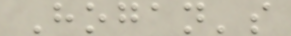Hogan's
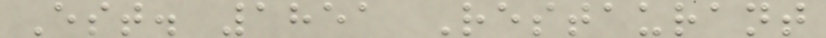Est. 1851 Restaurant
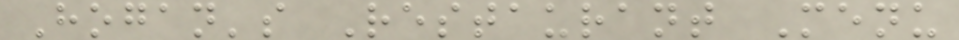Hogan's Restaurant Menu
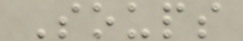Soups
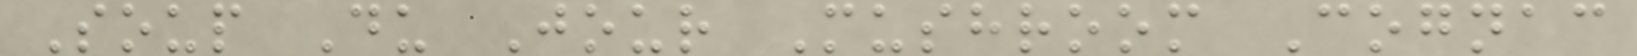Soup Du Jour Mushroom Cognac
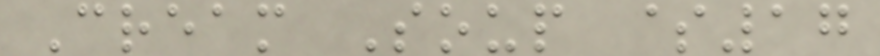Cream Soup $17
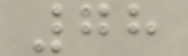78
